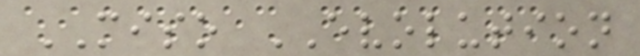MISO EVOLUTION
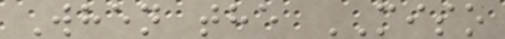When the MISO
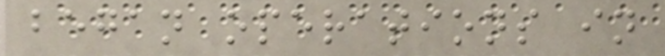began operations in
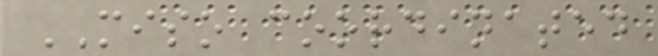MISO coordinated
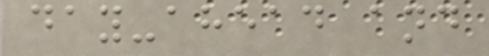day-ahead and
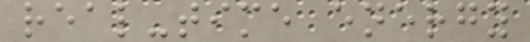real-time energy
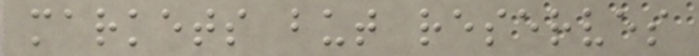markets but reserves
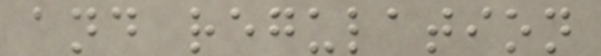and regulation
